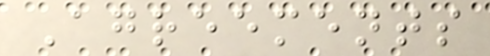Agreements
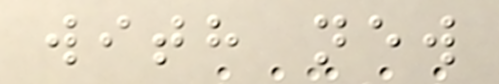with new
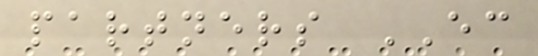partners EC
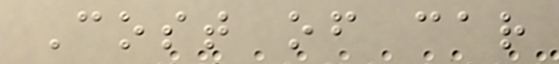Cost of car
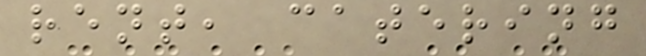rent, catering
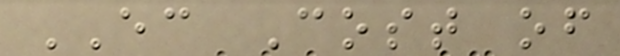EC Cost of
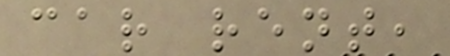car rent,
